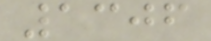1306
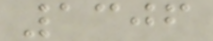1306
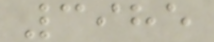3985
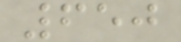650
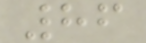86
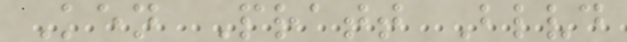Ken Pratt Blvd
